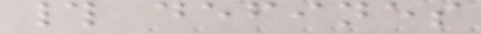# defines
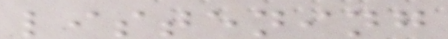listening
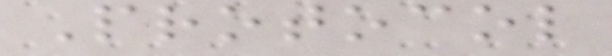Protocol
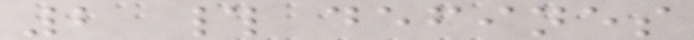2 # defines
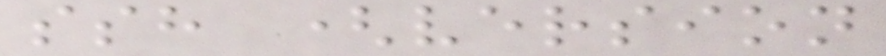ssh (version
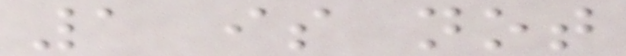1 is not
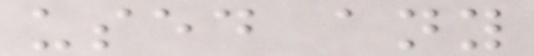used any
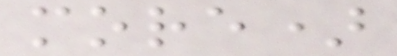more)
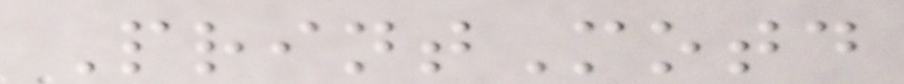PrintMotd
